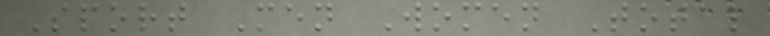Sport Men Women Total
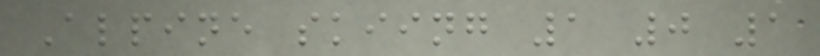Alpine skiing 1 0 1
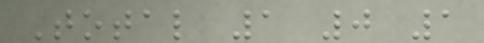Total 1 0 1
